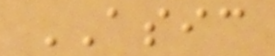ASIC
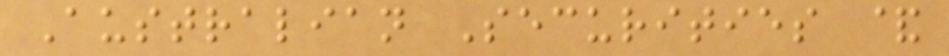Australian Securities &
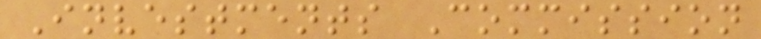Investments Commission
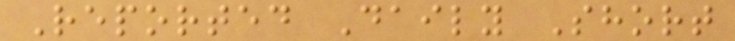Reported Daily Short
